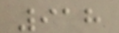918
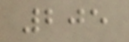205
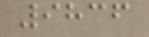9836
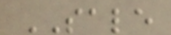SALE
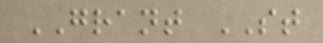GRANT ST
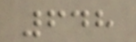648
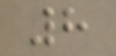8
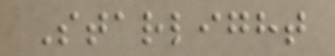Starlight
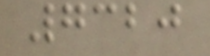7320
